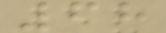68
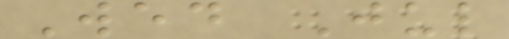Wed Jul
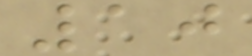10
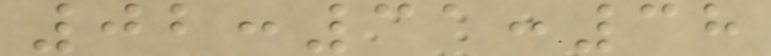02:31:38
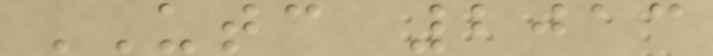UTC 2013
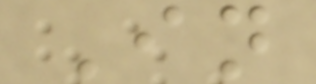In
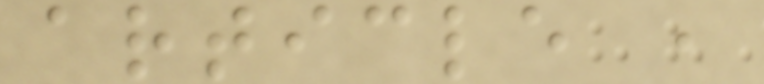article ,
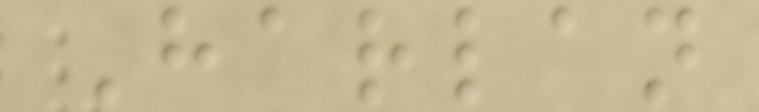Harlan
